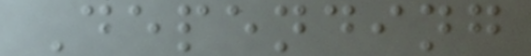Depending
